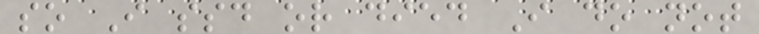so I ssd or died I do not
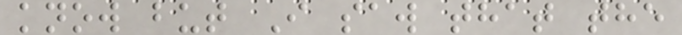know but I saw that the
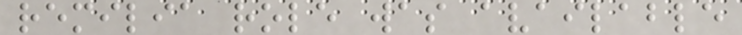remilia role was available
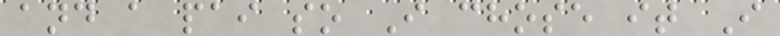and a pai so I chose it I
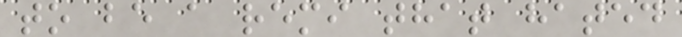to be a remi that hated
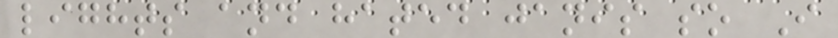lights and hated janis so I
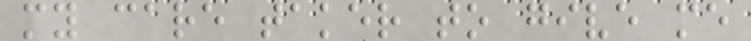my care taker to give me
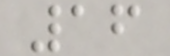16
